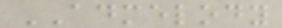ADMELODY
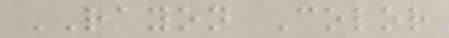RAYON Color
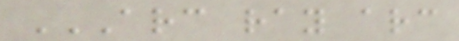ARC RAY ARC
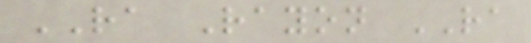RA Rayon RA
